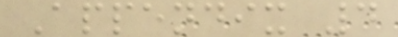Appendix 4
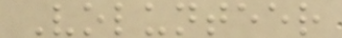Volunteer
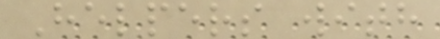Helpers with
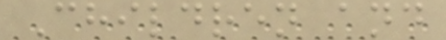Children and
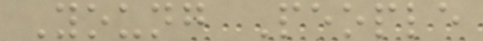Young People
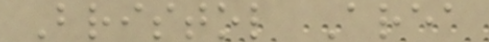Bristol Area
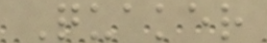Quaker
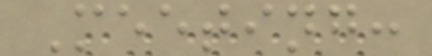Meeting:
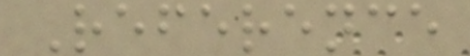Reference
